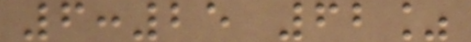6:25 62%
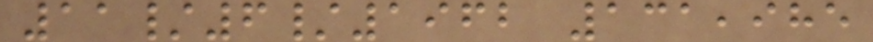11/6/1962 131,985
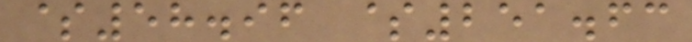$58.96 $251.63
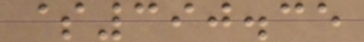$390.35
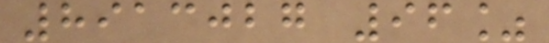8913027 96%
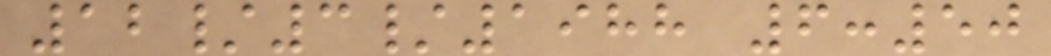12/3/1988 6:50
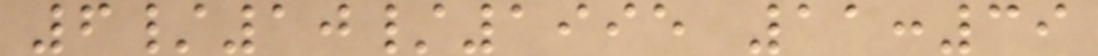6/10/1995 11:39
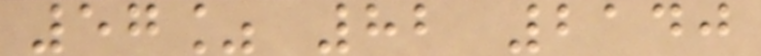57% 82 2140
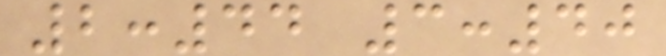2:44 3:40
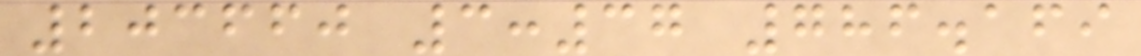203660 3:37 786.169
